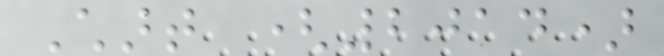Chart (2014)
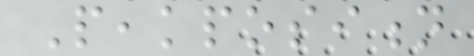Peakposition
